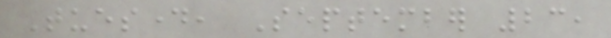Tuesday, September 23,
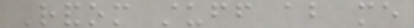Random stuff about me
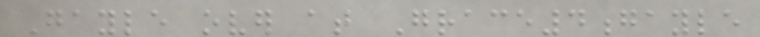Gayle over at Grace4gayle
